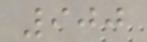900
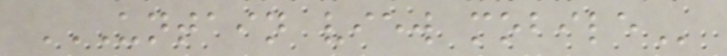UNTAIN VIEW MOBILE
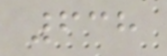638
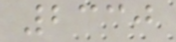2330
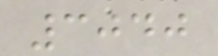3040
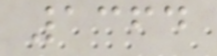1364
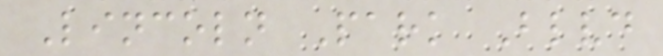Lincoln Park Blvd
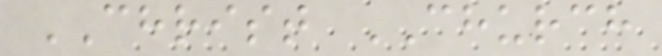CHRIST CHURCH
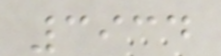3934
